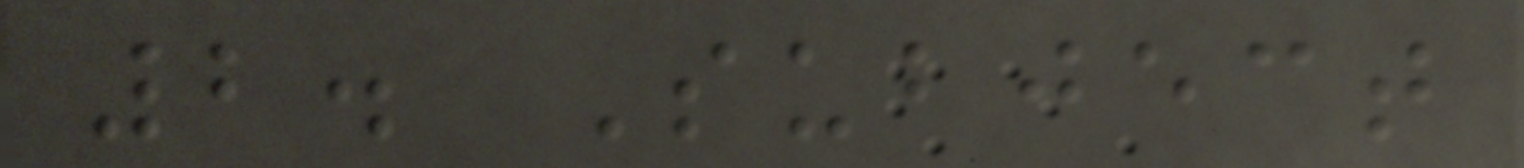2. Subject
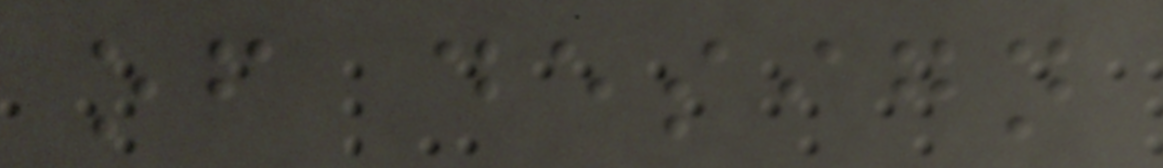of design
